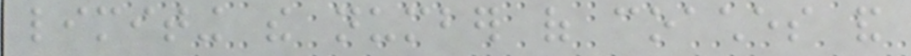limiting the number of coaches and
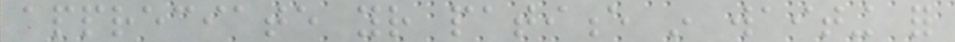appreciate your patience in waiting for
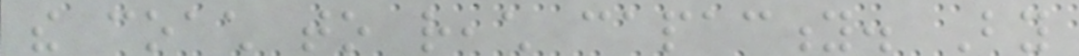the coach to reach capacity. By
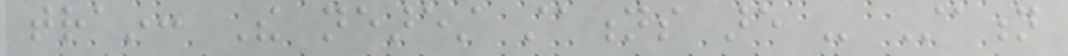train: The nearest stations are - Station
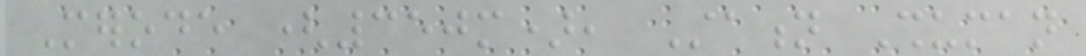Merode (350m), Station Shuman
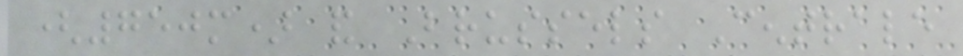(750m) and Brussels Centrale
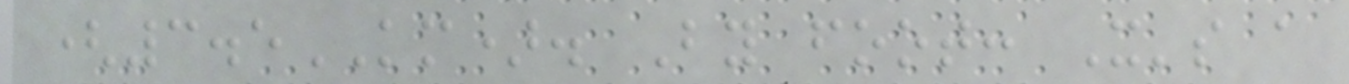(3.5KM). By foot: It's a
